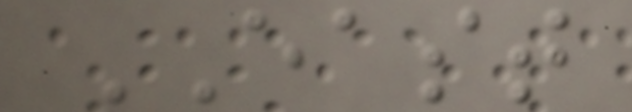EAST
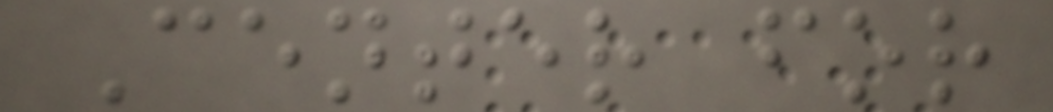Center for
